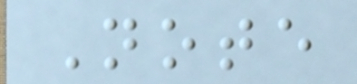Note
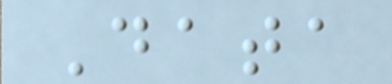Data
